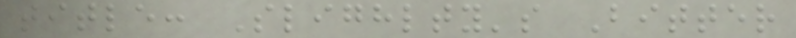title: Slighlty's Bitter
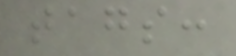tags:
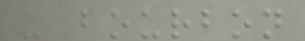- bourbon
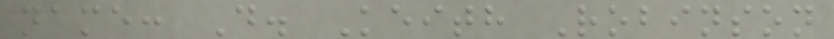name: D. Keith Robinson
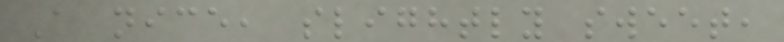A nice, slightly sweet,
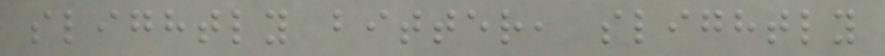slightly bitter, slightly
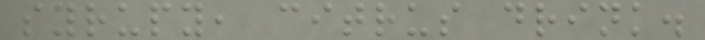syrupy, citrus drink.
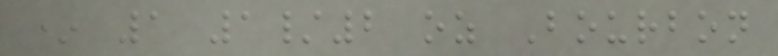* 1 1/2 oz Bourbon
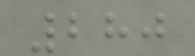280
